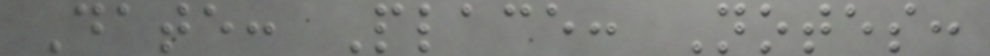Date: Place: Notes:
